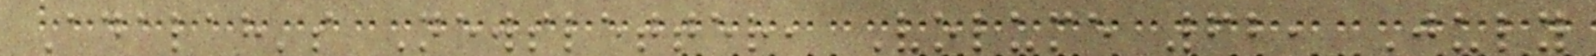Adalah's Newsletter, Volume 62, July
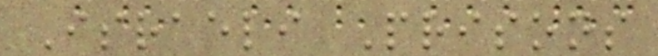Israeli Prisons
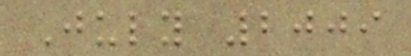July 2009
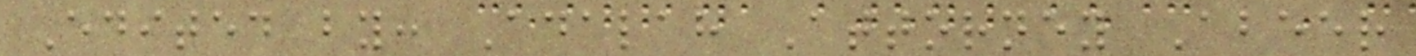Edited by: Adalah Attorney Abeer
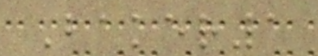Baker1
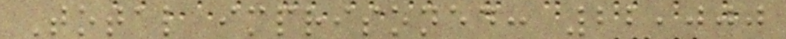Total imprisoned: 22,000
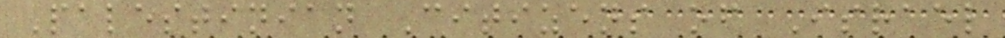Palestinian Citizens of Israel
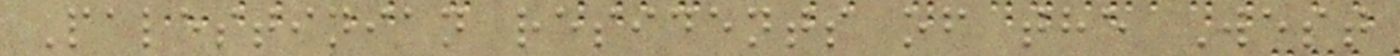Palestinian residents of the West
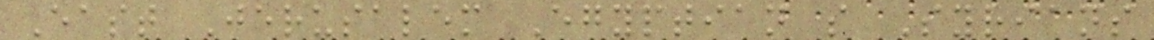East Jerusalem Egyptian s Syrians
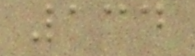134
